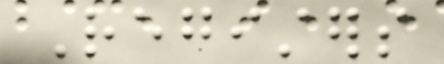Registers
